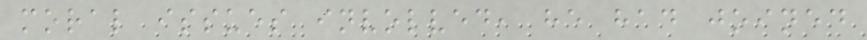moral issues involved, he had joined
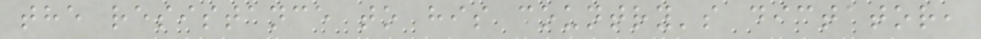the resistance to his country's dictator,
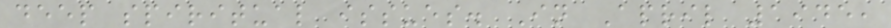deep spiritual issues. In April 1945,
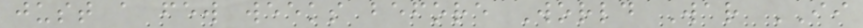just a few weeks before World War II
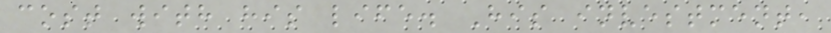cost with his life. His investment,
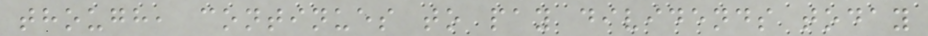though, continues to pay dividends today
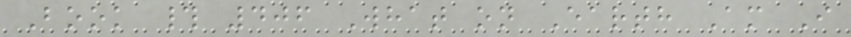Book # 406 What on Earth Am I
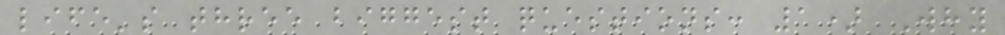life's three biggest questions: 1) Why
